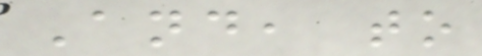And, to
